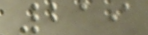219
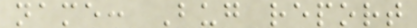name: Bug report
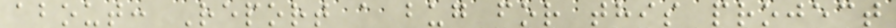about: Report a bug for this project
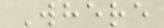Where
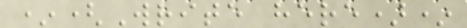*(Write here)*
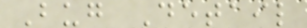Bug Detail
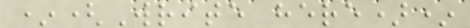*(Write here)*
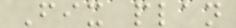Fix plan
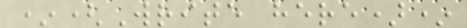*(Write here)*
